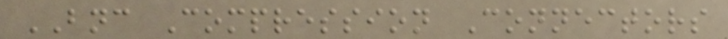BNC Compression Connectors
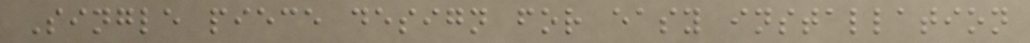Single piece design for easy installation
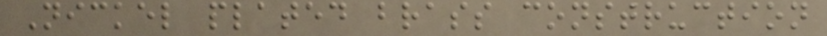Nickel plated brass construction
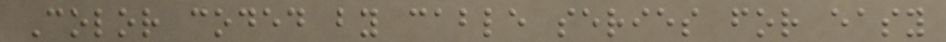Color coded by cable series for easy
